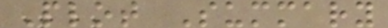Plot Summary
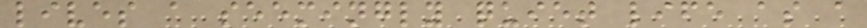lives a seemingly quiet life as a
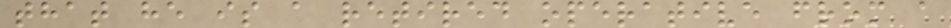that he is a retired operative from a
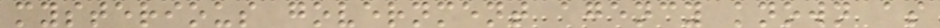mysterious government agency known as
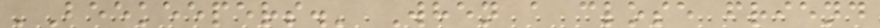'Beekeepers.' When a close friend
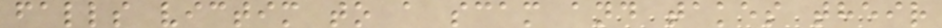falls victim to a scam and takes their
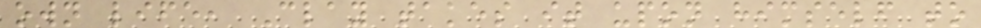own life, Clay takes it upon himself to
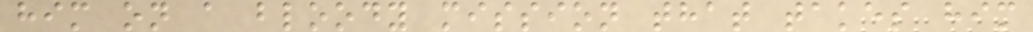him on a bloody mission that takes him
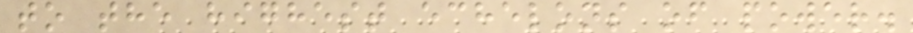to the highest echelons of power.
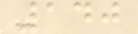140
